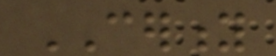CERITY
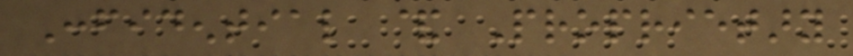Confidential & Proprietary
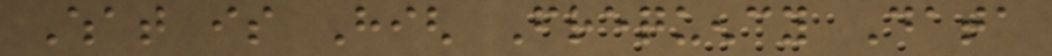What is High Frequency Data
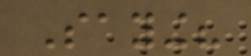Saying?
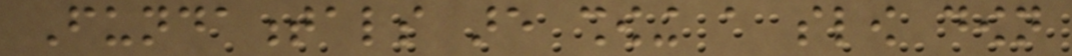Fundamentals are showing a slow down
